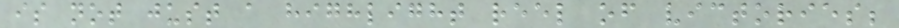is not just a highlight reel of victories;
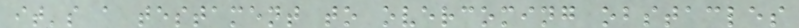it's a testament to overcoming obstacles
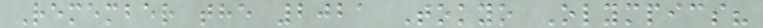Remember the 2021 Tokyo Olympics?
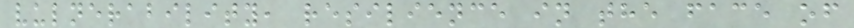vulnerability, resilience in the face of
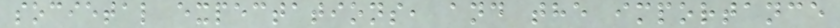societal expectations, and the importance
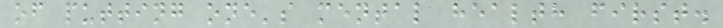of putting one's mental health first.
